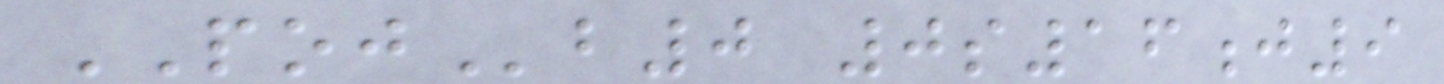POJb0 0s16j9
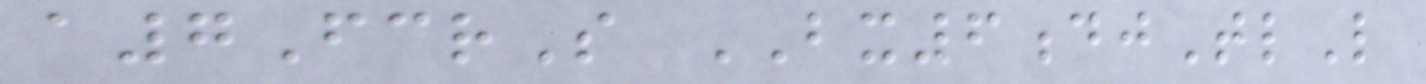a7FcrS BX6djTlL
